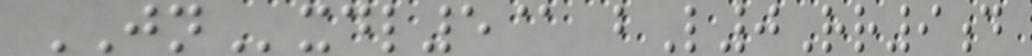JNxdl5@ bL0Rr9d
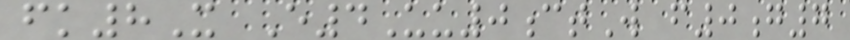fk8X E4Uu0ctW f0g7
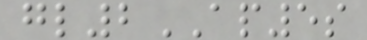gl2AP5s
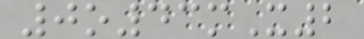0o43mX2
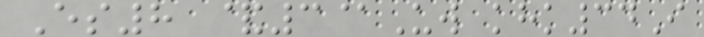Es8 &3@Uw khk34I
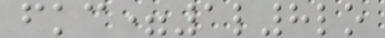fkc=1l8lo
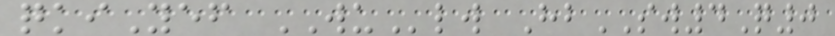qkiYef WUlw HbSW4Q0
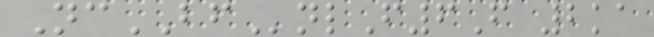NcBFnlF6F 2ka
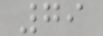79
